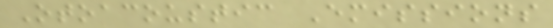Otoacoustic Emissions
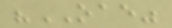"OAE"
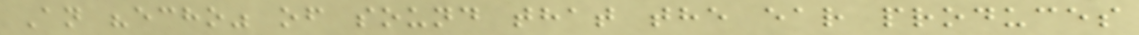An "echo" of sound that the ear produces
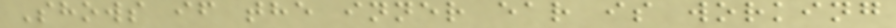Shows if the inner ear is working
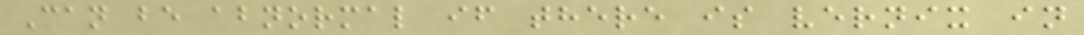Can be abnormal if there is vernix in
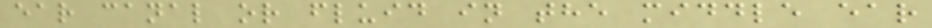ear canal or fluid in the middle ear
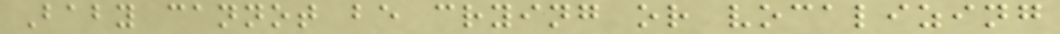Baby cannot be crying or vocalizing
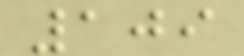109
